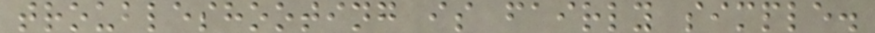troubleshooting is fairly simple.
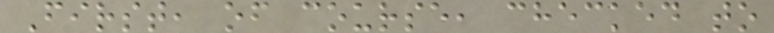First, of course, checked to
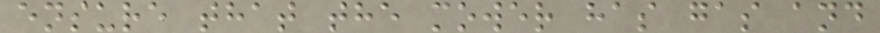ensure that the mower has gas and
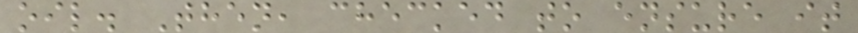oil. Then, checked to ensure it
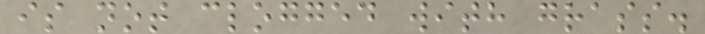is not clogged with grass.
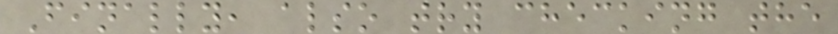Finally, also try checking the
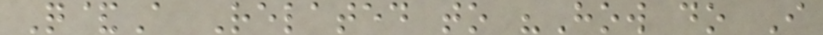Q&A Related to "How do I
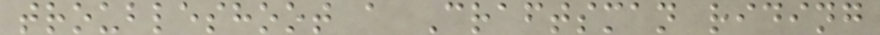troubleshoot a Craftsman riding
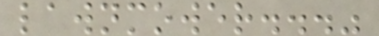lawnmower..."
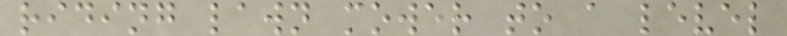riding lawn mower to a level
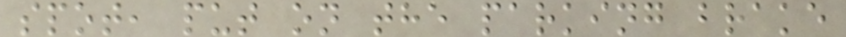spot, put on the parking brake
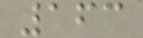163
